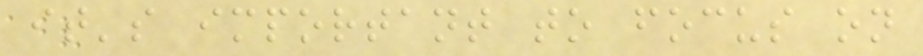it's important to focus on
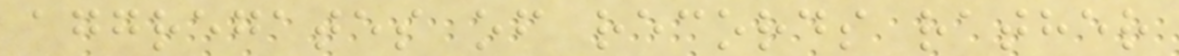aggregates of records rather
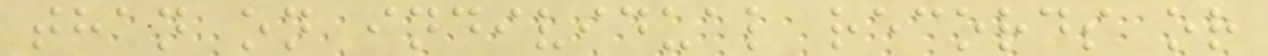than on individual records or
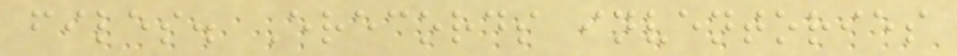files. Erecords inventories
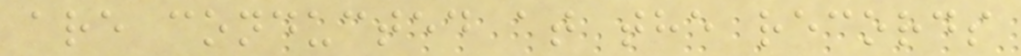are conducted at the records
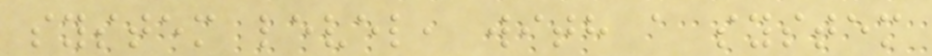system level, with a system
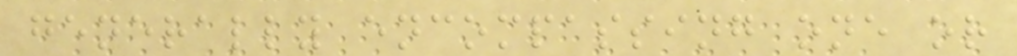generally encompassing one or
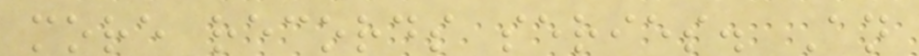more records series. An
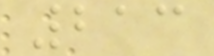213
